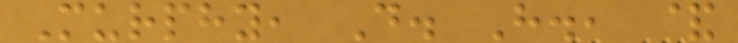Murphy, D. H., &
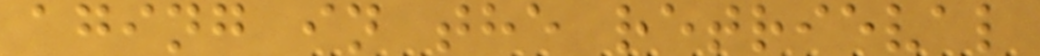aging in the retrieval
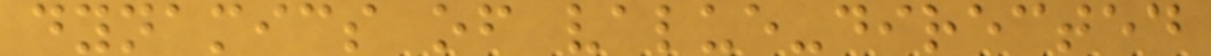dynamics of value-directed
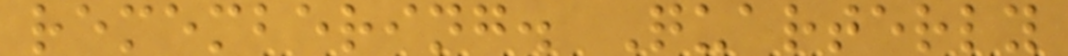remembering. Quarterly
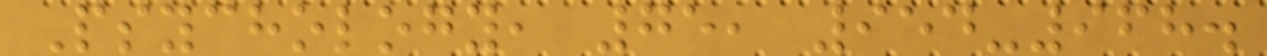Psychology, 75, 954-968.
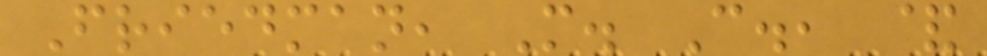Friedman, M. C., &
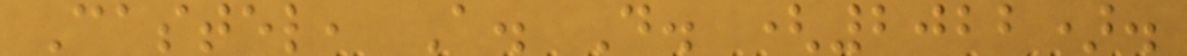Castel, A. D. (2022).
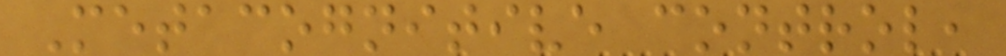Metacognitive control,
